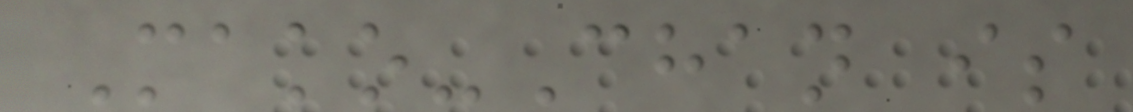Mako-Chan is
